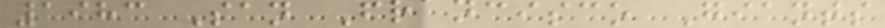1983 San Francisco Giants
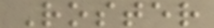Roster
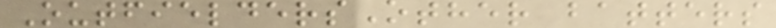OutfieldersOther batters
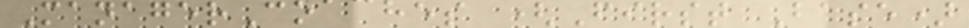ManagerCoaches (First Base)
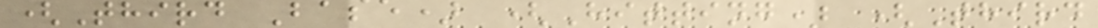(Third Base) (Hitting) (Third
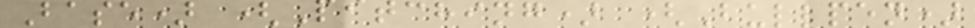Base) (Pitching) (Bullpen)
